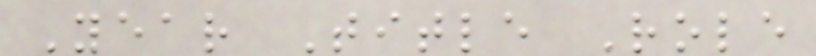Year Title Role
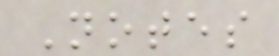Notes
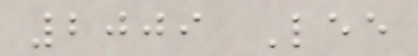2009 Lee
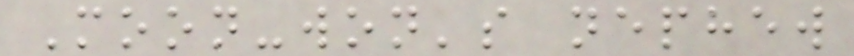Moon-won's nephew
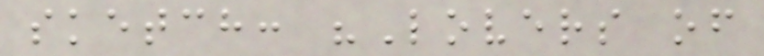sketch: "Lovers of
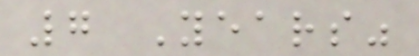7 Years"
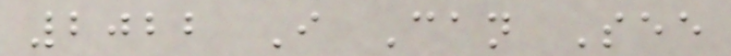2022 I Can See
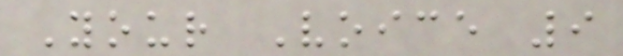Your Voice 9
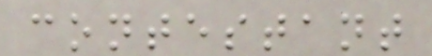contestant
